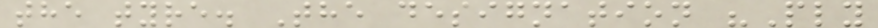the tyre. The designation "Ply
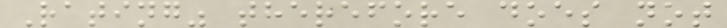Rating" therefore does not
